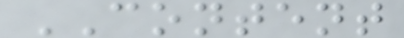CONTENT
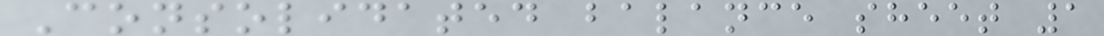Consolidated balance sheet 1
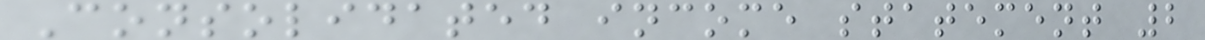Consolidated income statement 2
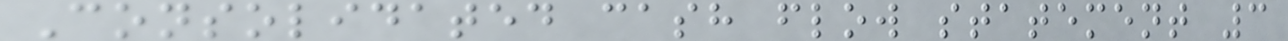Consolidated cash flow statement 3
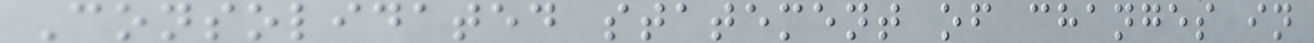Consolidated statement of changes in
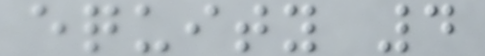equity 4
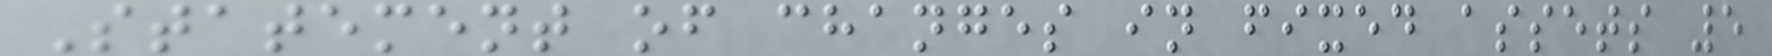Statement of changes in fixed assets 5
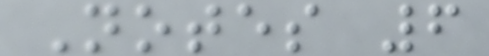Notes 6
